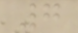7
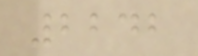2242
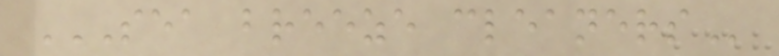SEA BREEZE CLEANERS
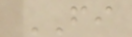FI
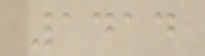1414
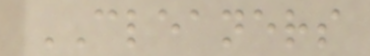CLEANERS
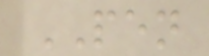PEN
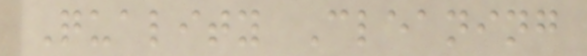Quality Cleaning
